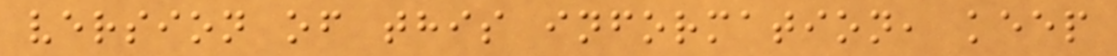version of this information, keep
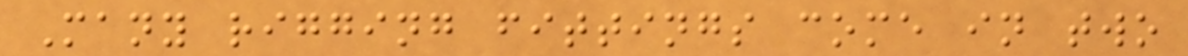Many rigging fittings come in two
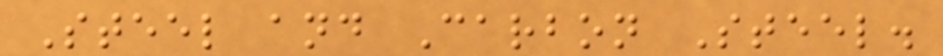Steel and Carbon Steel.
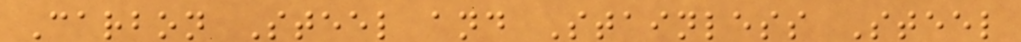Carbon Steel and Stainless Steel
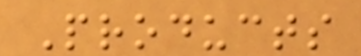Products
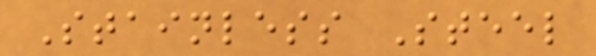Stainless Steel
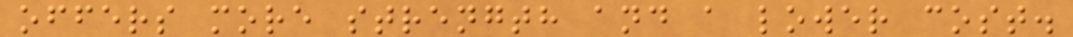offers more strength and a lower cost.
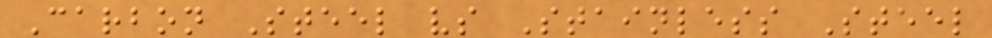Carbon Steel vs Stainless Steel
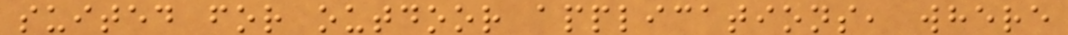suited for outdoor applications, where
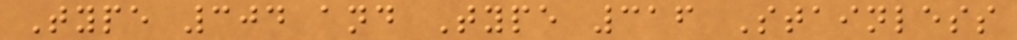Type 304 and Type 316 Stainless
